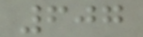607
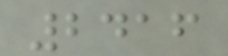2416
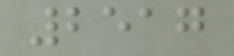2517
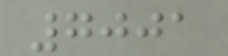7001
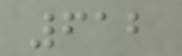612
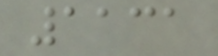1131
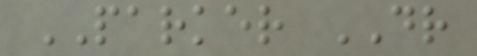PARKER DR
